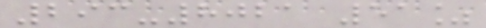293-8021 51%
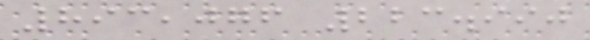893,076 223.990
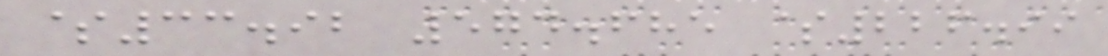$33.92 574.685 $226.99
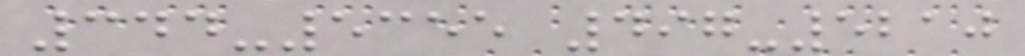344-5355 497-5210
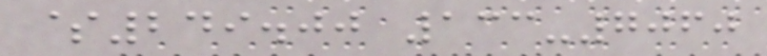$249.00 133-7060
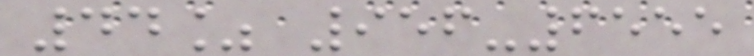44% 956-6555
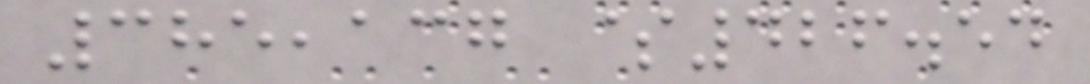385,137 $426.54
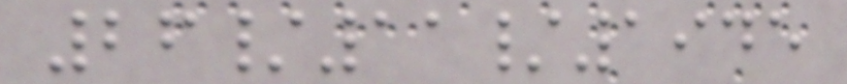26/11/1945
